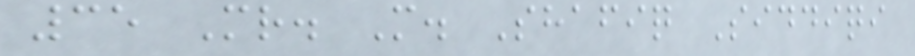35 Mr. M. Shafiq Siddiqi
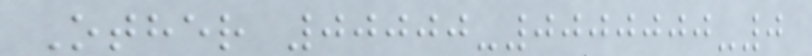Other 00000-0000000-0
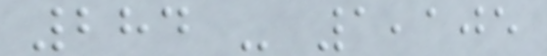284 - 1,105
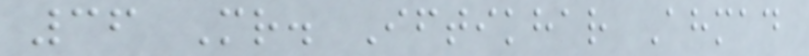36 Mr. Iftikhar Ahmad
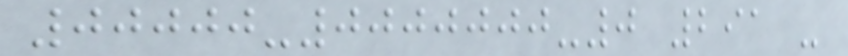00000-0000000-0 291 -
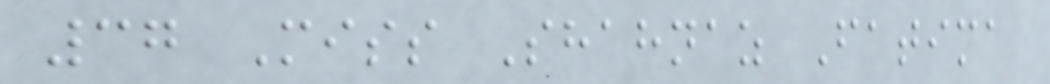37 Miss Shahnaz Fatima
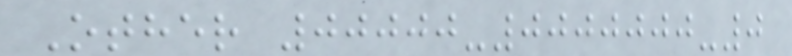Other 00000-0000000-0
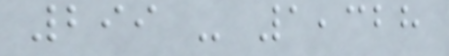299 - 1,328
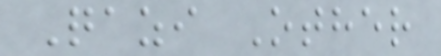Qazi Other
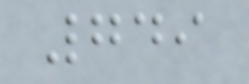749
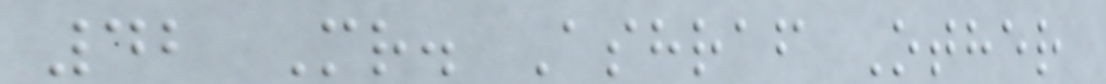42 Mr. Ashraf Other
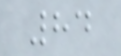84
